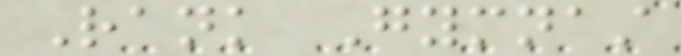Rank Gymnast
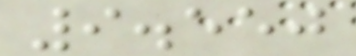9.550
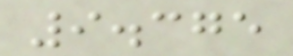9.375
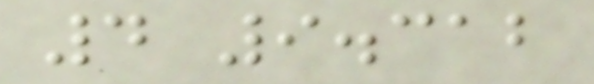4 9.312
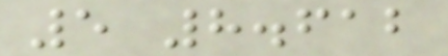5 8.612
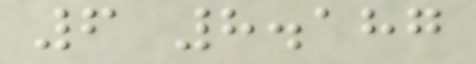6 8.187
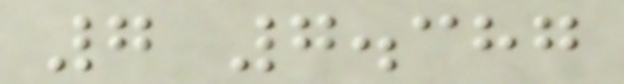7 7.387
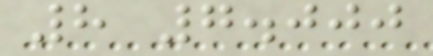8 7.000
